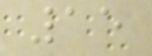15
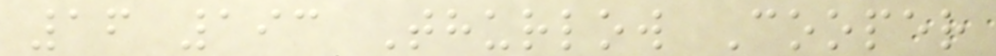16 193 Thurlow Cooper
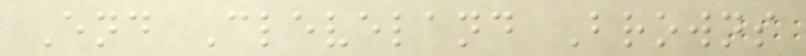End Cleveland Browns
